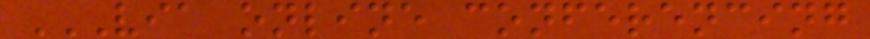VIA ONLINE CONFERENCING
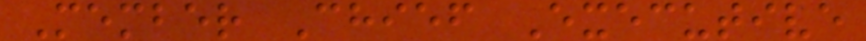Member Chief Executive
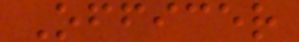Officer
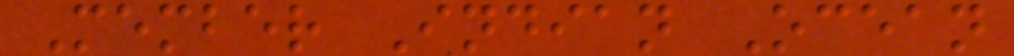Member Indian Ocean
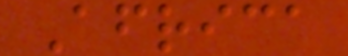Africa
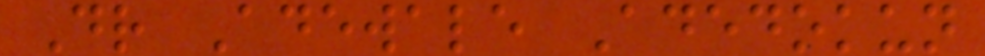Dr Adewale Adedokun
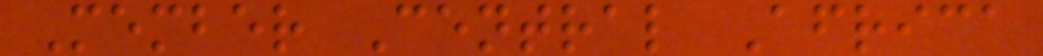Member Central Africa
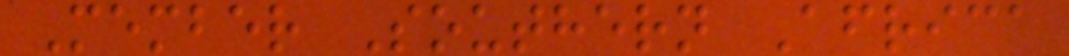Member Southern Africa
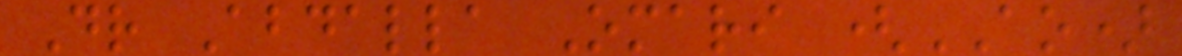Dr Abdalla Omari (AO)
